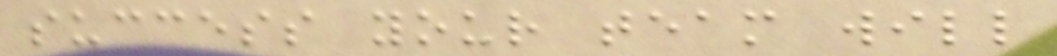success your team will
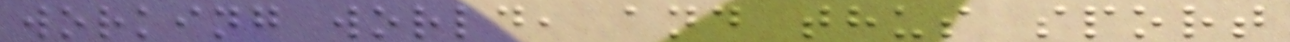working world, and thus sport
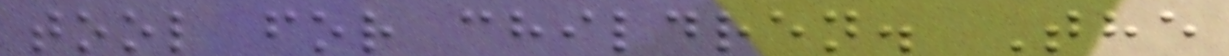tool for children. The
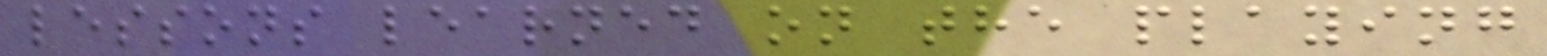lessons learned on the playing
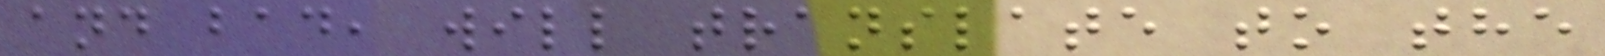and bad, will translate to the
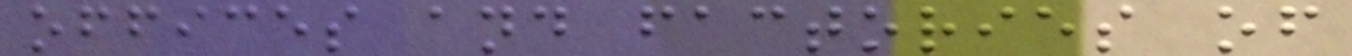offices and factories of
